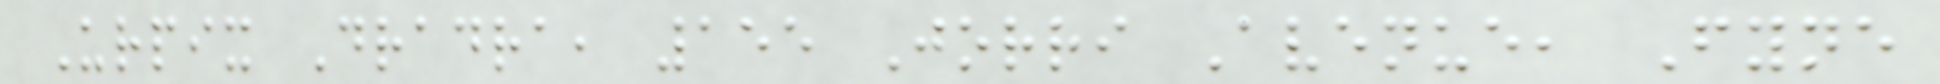Urpix Dradra, 155 Jorri Avenue, Fyne
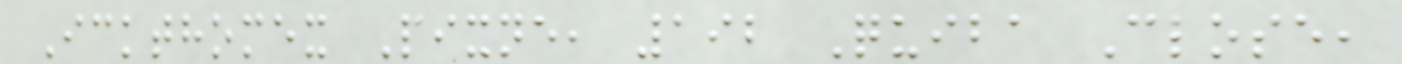Ickthomex Pixne, 192 Quiba Close,
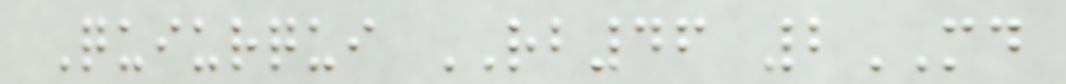Quiurqui RB46 2MD
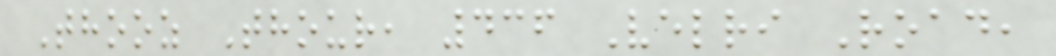Thooz Thour, 436 Velri Road,
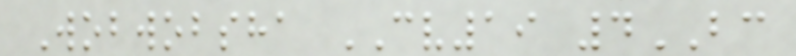Wobwobsha CV19 4BC
